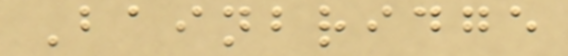Bainbridge
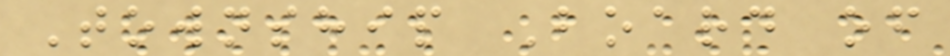Township Board of
